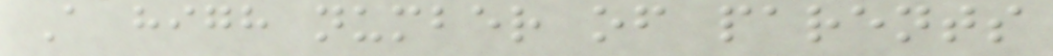A high number of parents
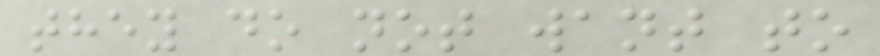they do not want to
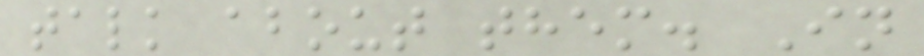talk about them. In
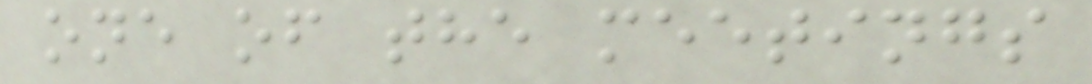one of the meetings
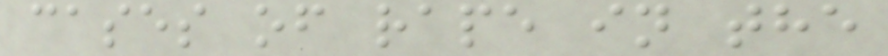cases of rape in the
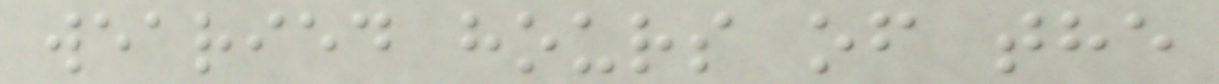wearied hours of the
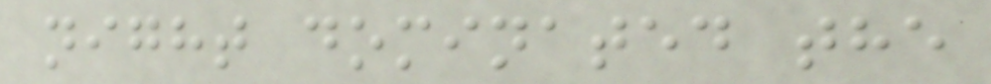night dominated the
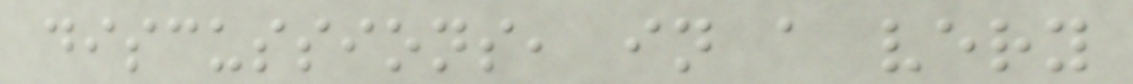discussions, in a very
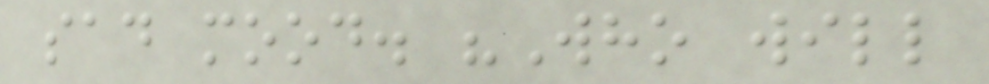sad mood. "Who will
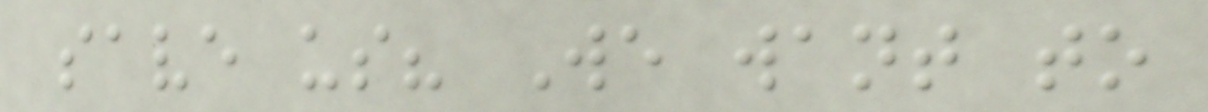save us? We want to
